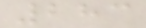283
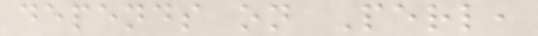depends on Perl,
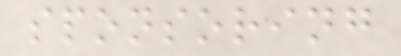sponsoring
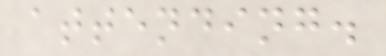attending.
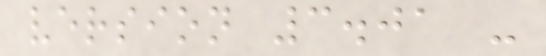version 3.01 -
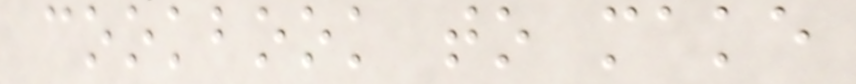cookbook to make
